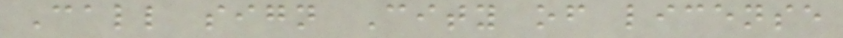Call sign City of license
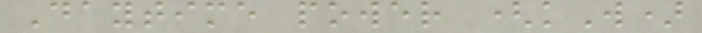Daytime power (kW)
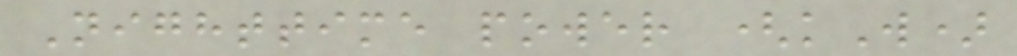Nighttime power (kW)
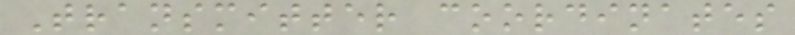Transmitter coordinates
